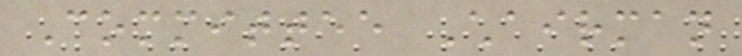Committee Chairman
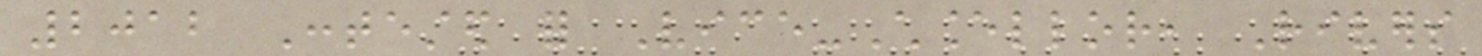2012 Contested for Vice-Chancellor, Rivers
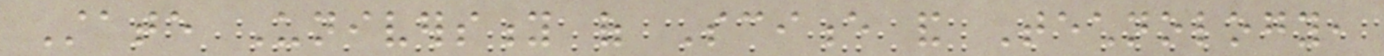State University of Science and Technology,
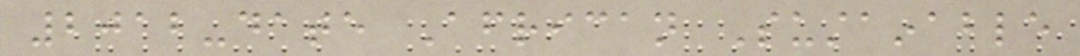2012-date African Sustainable
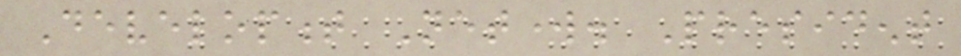Development Network. President
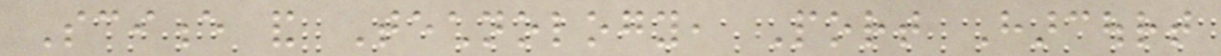Science and Technology, Port Harcourt
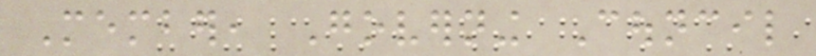Member, Governing Council
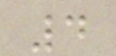4
